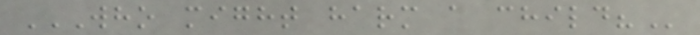WHO MIGHT HARM A CHILD?
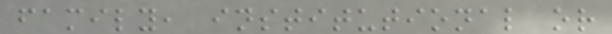family, institutional or
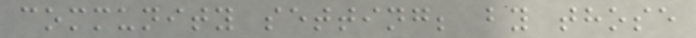community setting; by those
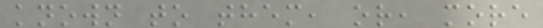known to them, or, more
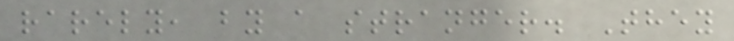rarely, by a stranger. They
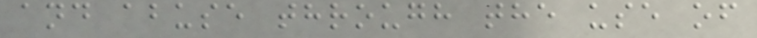and abuse through the use of
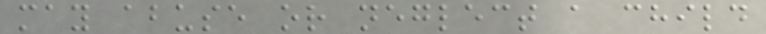may abuse or neglect a child
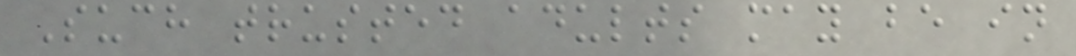Such trusted adults may be in
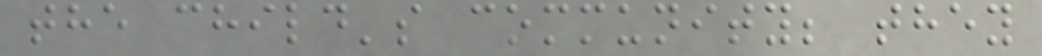the child's community; they
